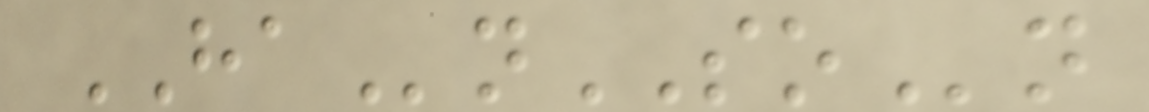HAnSOn
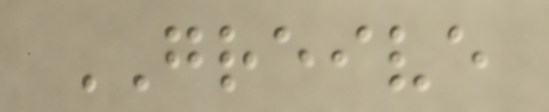GREIVE
